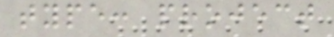type: project
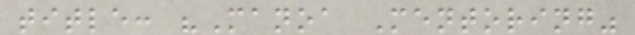title: "Manoa Mentoring"
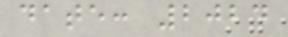date: 2024
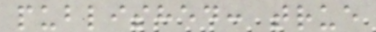published: true
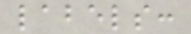labels:
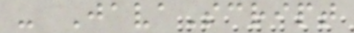- JavaScript
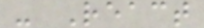- React
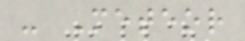- Meteor
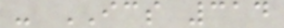- ICS 314
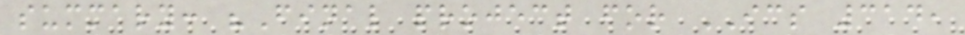summary: "Final project for ICS 314,
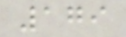179
